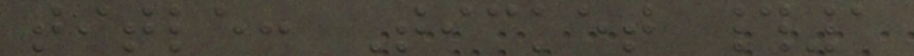title: Ticket #1
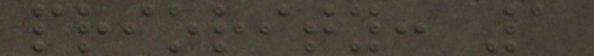priority: 1
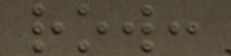row:
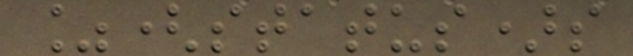%(status)s
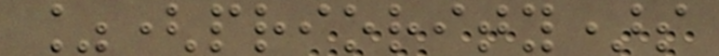%(priority)s
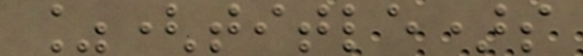%(title)s
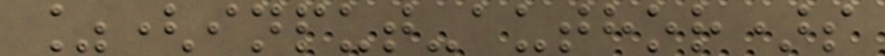%(input-author)s
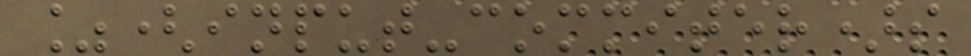%(input-commiter)s
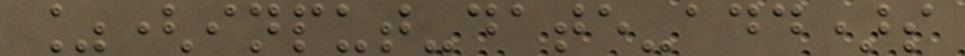%(input-date-add)s
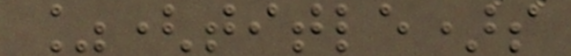%(title)s
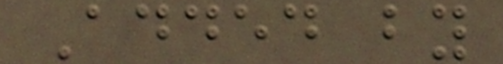Added by
